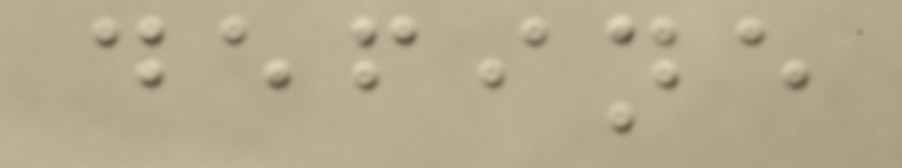define
